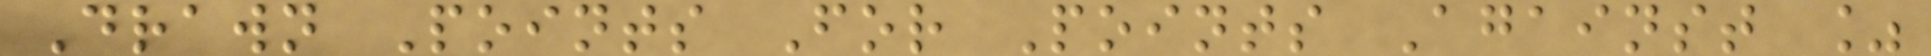Drawn Points For Points Against %
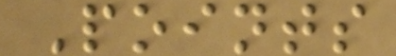Points
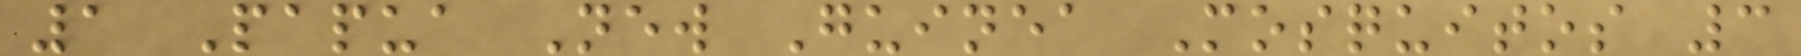1 Papua New Guinea Mosquitos 3
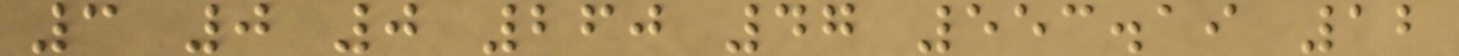3 0 0 260 47 553.19 12
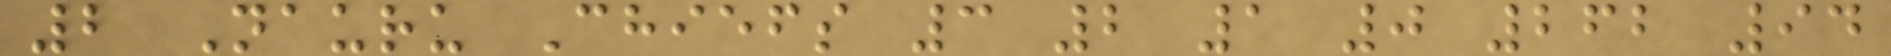2 Nauru Chiefs 3 2 1 0 262 94
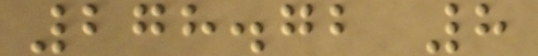278.72 8
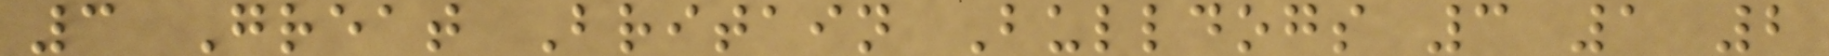3 Great Britain Bulldogs 3 1 2
